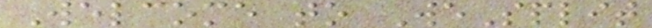Welcome to WeSplit
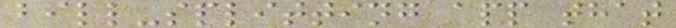bill-splitting app that
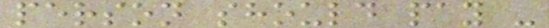person should pay -
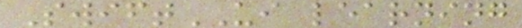SwiftUI learning
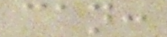can:
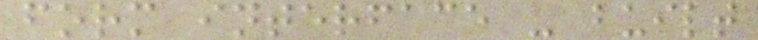form interface - built
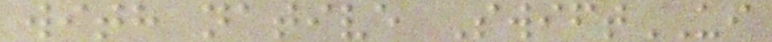with native SwiftUI
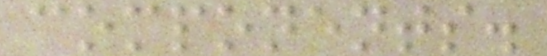components.
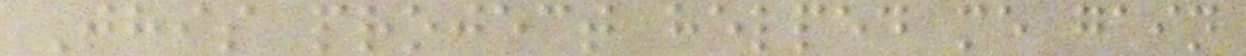This project helped me gain
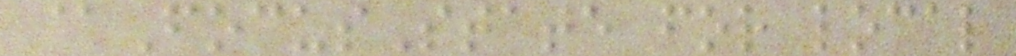@FocusState for local
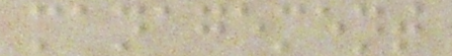management
